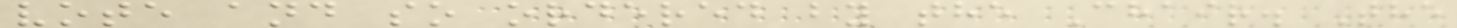vote and so ordered by the Chair. The
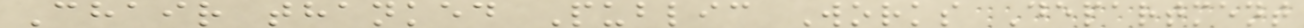Chair thanked Public Works Department
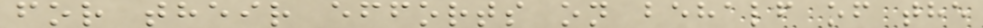for their efforts on behalf of the
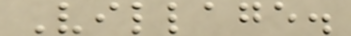Village.
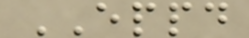EPPD
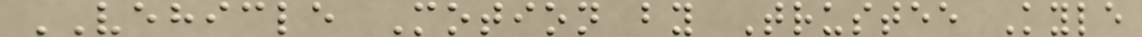VEHICLE Motion by Trustee Kyle
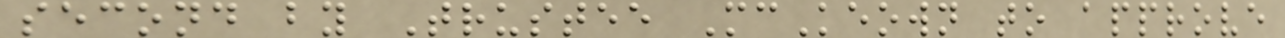second by Trustee McKeown to approve
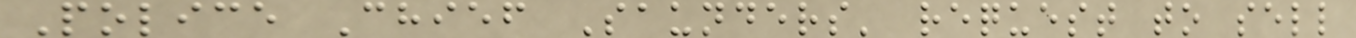Police Chief Saunders' request to sell
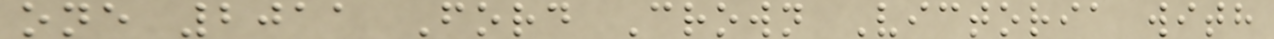one 2011 Ford Crown Victoria with
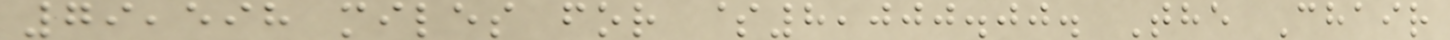79,598 miles for $8,000.00. The Chair
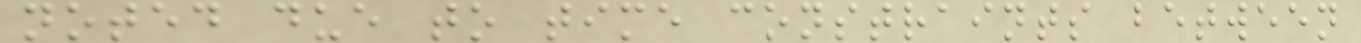noted due to time constraints between
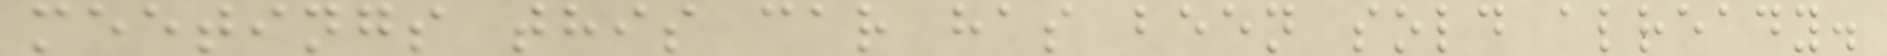meetings this car has been sold already.
